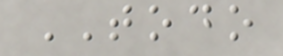TODO
